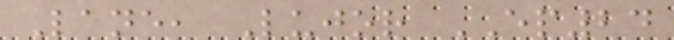Lane, Lujor EP24
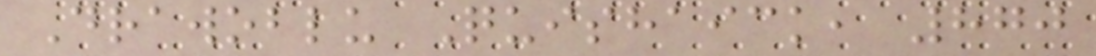Drawoblu Quishaick, 870
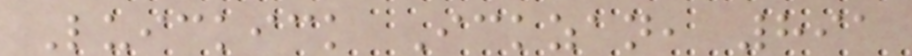Luickick Ickzan, 891
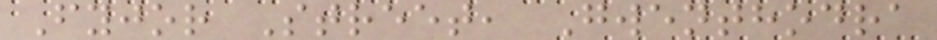Fyjor Street, Gwenthodra
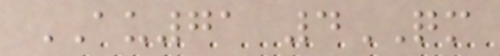AU71 4QM
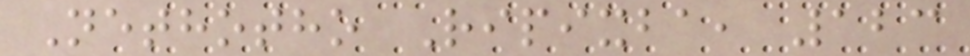Nethotho Ripixba, 123
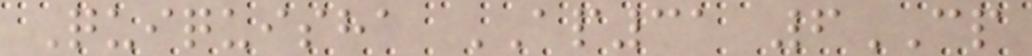Quiquisha AP31 6CP
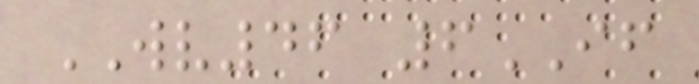WV46 6IF
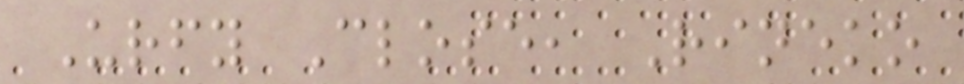Urfy Close, Rineko
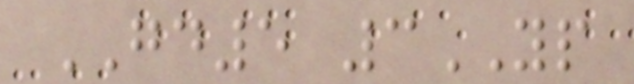GD5 3YP
